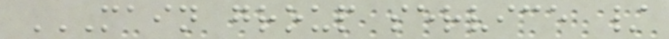MAIN GROUP SERVICE /
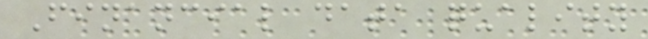Financial data quality
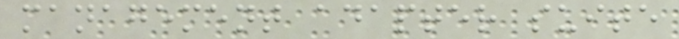management adapter suite
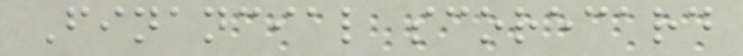Financial scorecard
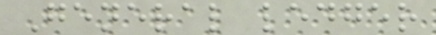General ledger
